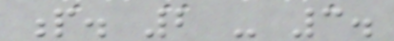p. 2 - 3.
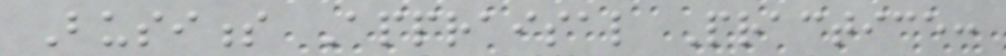Business Appraisal Practice:
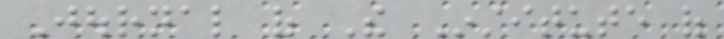Journal of The Institute of
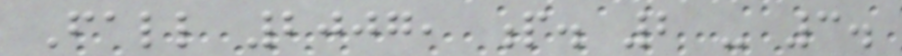Fall 2007, p. 2 - 3.
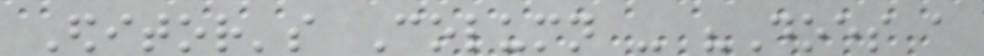Editor's Column - "Does a
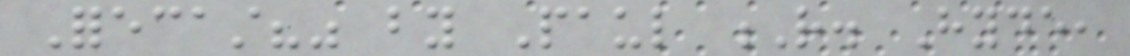Forecast?" by Paul R. Hyde,
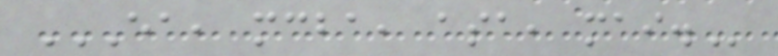EA, MCBA, ASA, MAI.
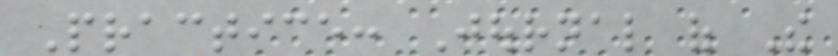Practice: Journal of The
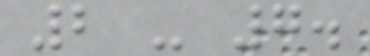2 - 7.
